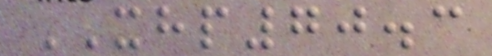XHP70.3
